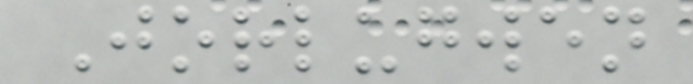Jorlugwen
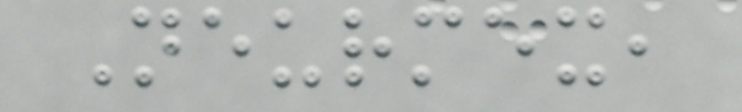Neurmex,
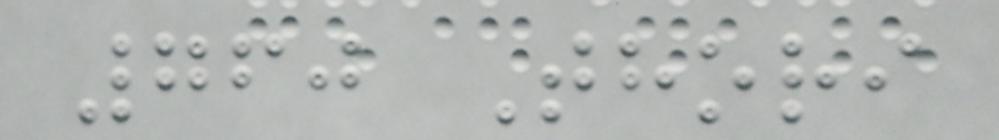760 Thori
